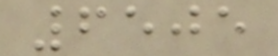6505
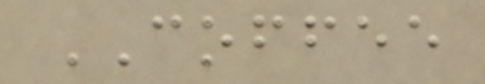COFFEE
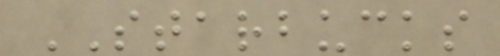STARBUCKS
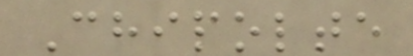Chipolte
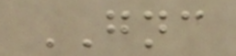GNC
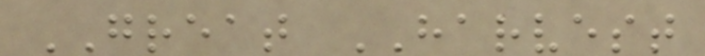GREAT HARVEST
